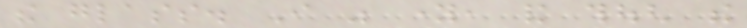the glass. I was young, and though the
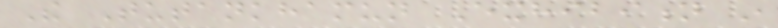The Tutankhamun Exhibition in
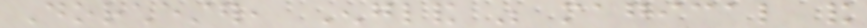Dorchester, England was magical and
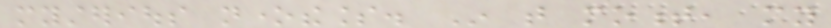mysterious nonetheless. In that moment, my
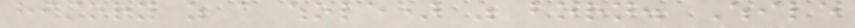history as a whole) was born. While
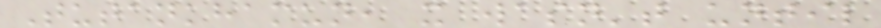Tutankhamun, it wasn't until
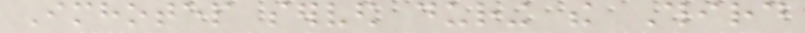Imhotep served during the Third
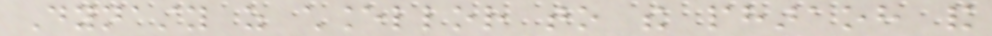Dynasty as chancellor to the pharaoh and
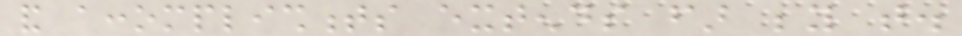and accomplishments extends far beyond that.
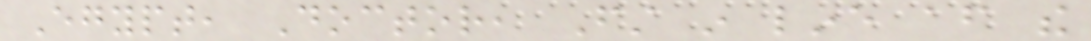Egypt, Doctor, First in line after the
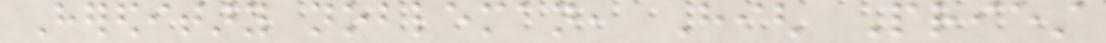Hereditary nobleman, High Priest
